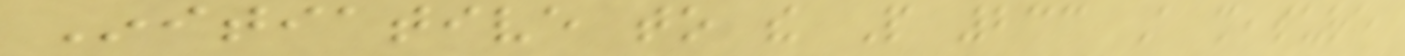Initiative to the People 233 A measure
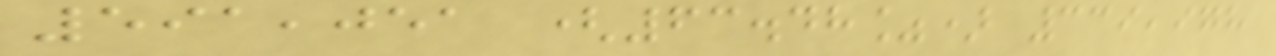591,051 (63.48%) 339,978
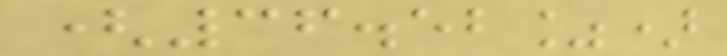(36.52%)
